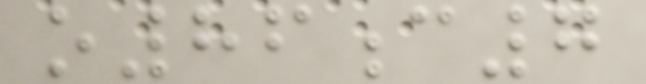o86c7
